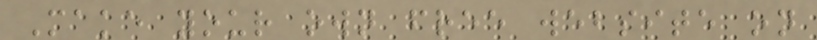Make your own free website on
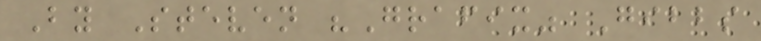By Steven "Grafix" Gibbs
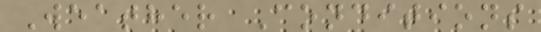Weather Conditions
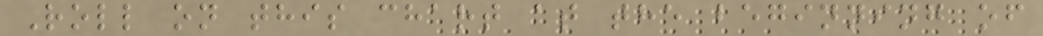Roll on this chart at the beginning of
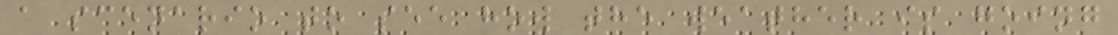a scenario to see how the weather is going
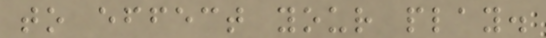to effect your play.
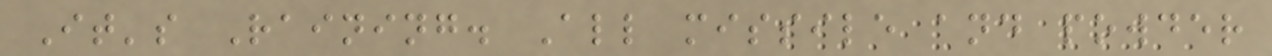It's Raining. All missile and powder
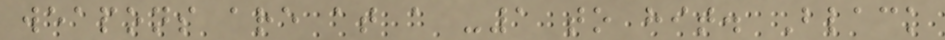weapons are at a -1 to hit. Black
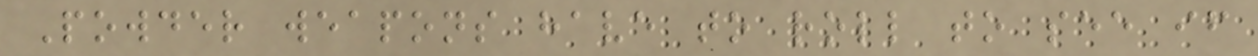Powder weapons have to roll to see if
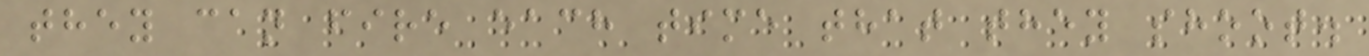they can fire each time that they shoot.
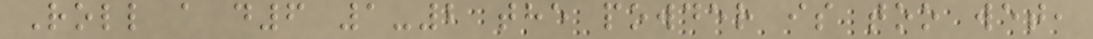Roll a d6 1-2 the powder is too wet,
